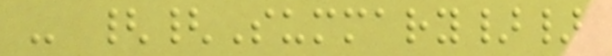- {{Summary}}
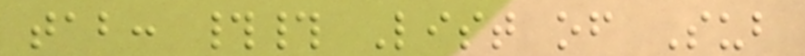tab: ## List of Sub
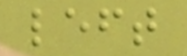left
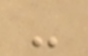-
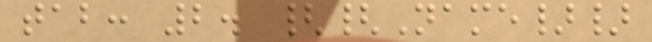tab: 2. {{Name}}
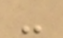-
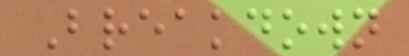Breakdown
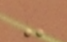-
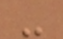-
